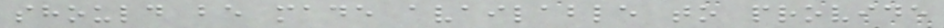should be made available to provide
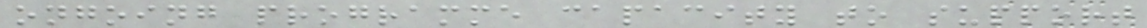ongoing programme capacity to support
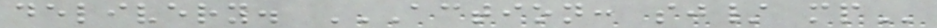delivery. ACTION: SJ/ MP
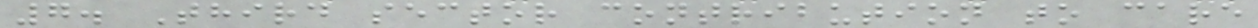7. Third sector contribution to care
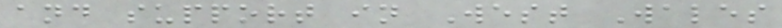and support in West Wales
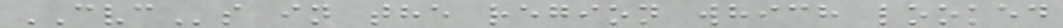CVCs in the region which looked
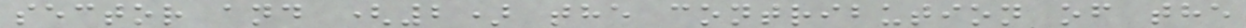sector and (2) the contribution of the
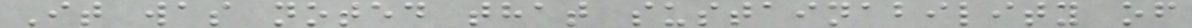It was noted that sustainability of
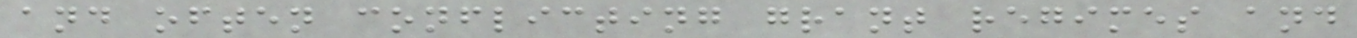and often conflicting grant regimes and
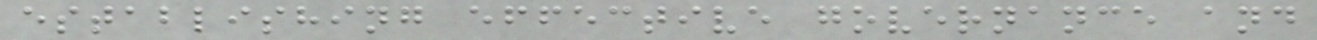establishing effective governance and
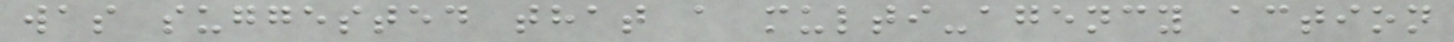was suggested that a multi-agency action
